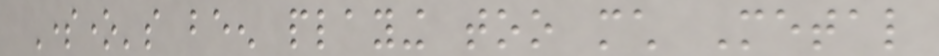Someone's been playing too much Metal
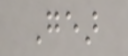Gear
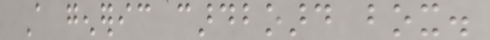A generic cardboard box.
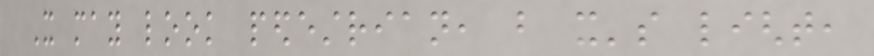It may look pedestrian, but it's light,
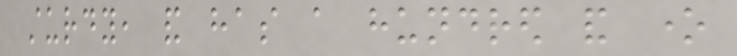sturdy, and has a hundred and one
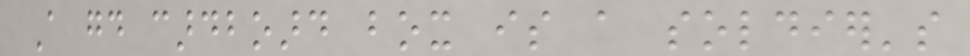A good cardboard box is a soldier's
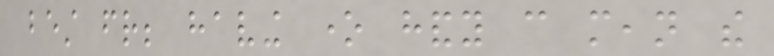best friend; having one handy can mean the
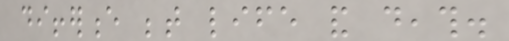difference between life and death.
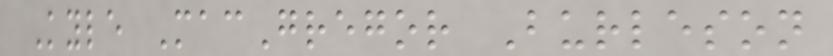Kyle MacGregor Burleson
